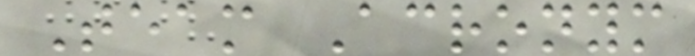Team Acronym
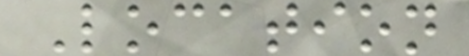Location
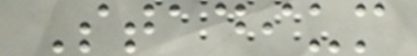Stadium
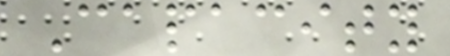Capacity
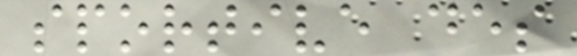sportive des
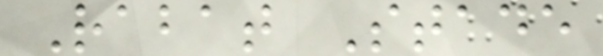Rabat Stade
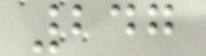247
